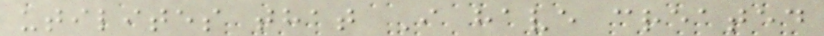utilites that I have created
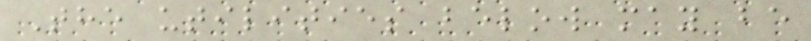The utilities below may be
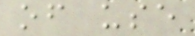of use
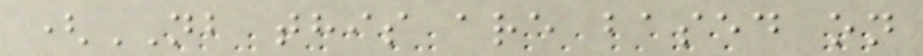(NB this are based on
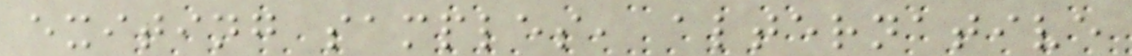exiting samples, alternative
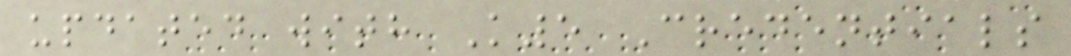updated with K5 Credentials
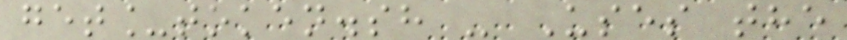get_token.sh - Uses the
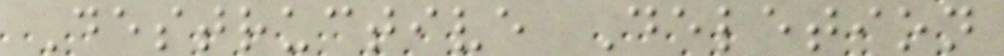Destructive Deletion
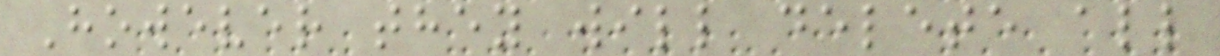However they will delete all
